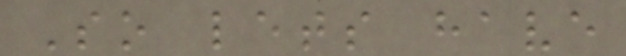So lets have
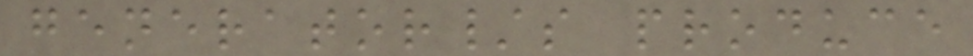generator/s produce
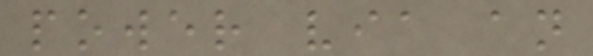power via an
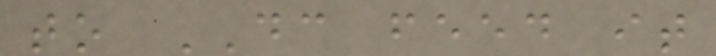to DC feed it
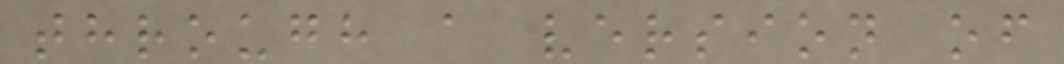through a version of
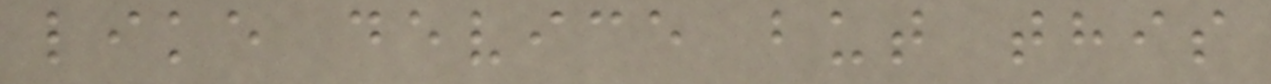like device but this
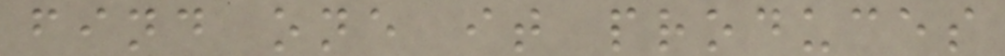find one it produces
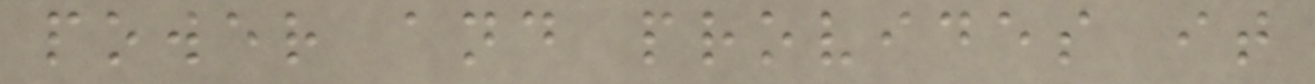power and provides it
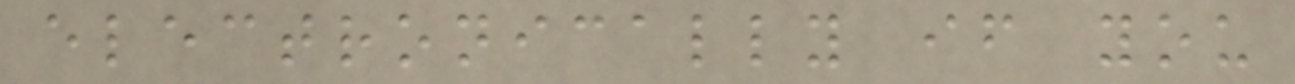electronically if you
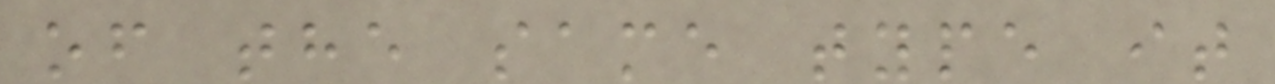of the same type it
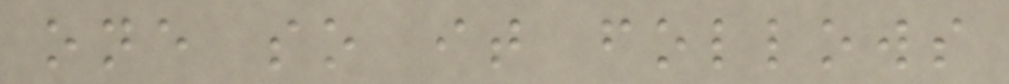one so it follows
